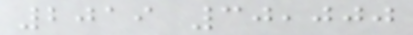2019 30,000
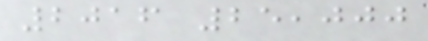2016 25,000
